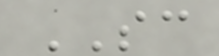SC
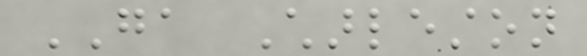GA Charleston
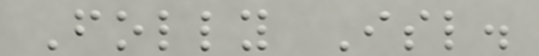Folly Isl.
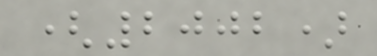(2002)
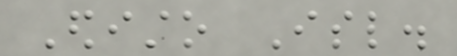Edisto Isl.
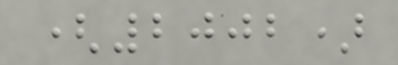(2002)
